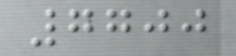7700
